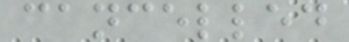cancelled
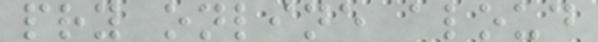pry online aloud
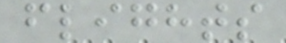flights
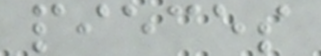pieces
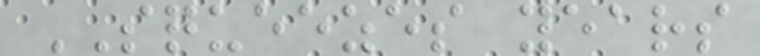SQUEEZES years
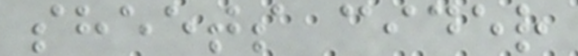sheets cider
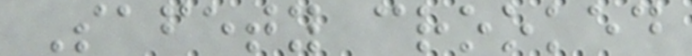Safety crooked
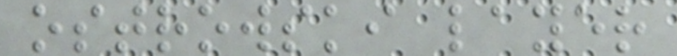ostrowski layer
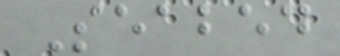Seabed
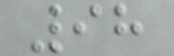98
